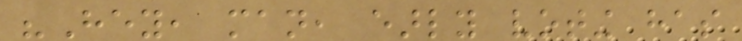"Hey, man, early voting has
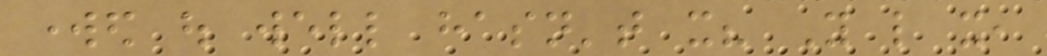worked out well hasn't it? You like it,
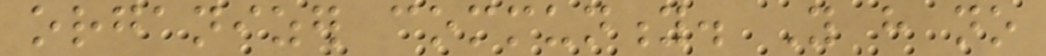organizer community. You have no
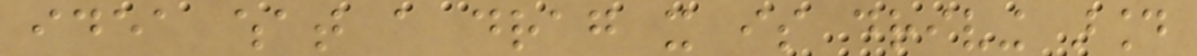idea what a drag it is driving around
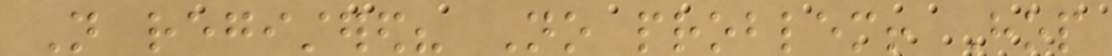Not registered? No problem! Hop
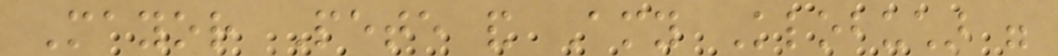Mayor Pete and Amy Klobuchar were
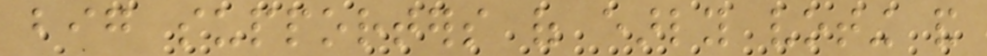big supporters of early voting and
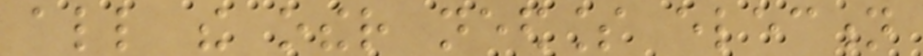all the other needless election
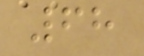68
